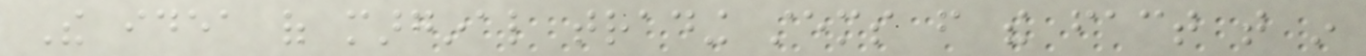The idea of marginal trading stems from the fact that in
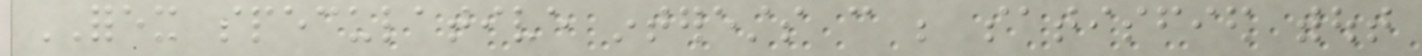FOREX speculative interests can be satisfied without
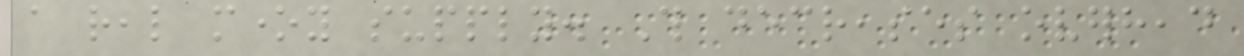a real money supply. This decreases overhead
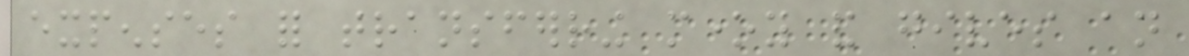expenses for transferring money and gives an
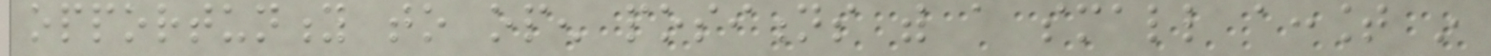opportunity to open positions with a small account in
